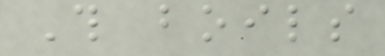This boils
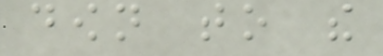down to the
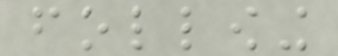following
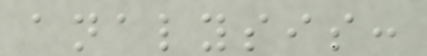analysis:
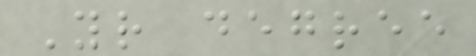Your degree
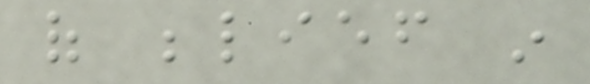of belief in
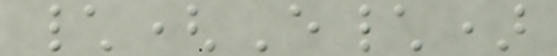\(E\)
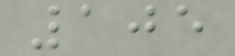105
